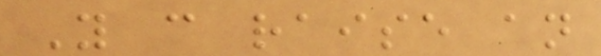You can raise an
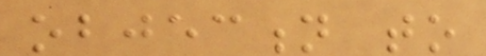objection to
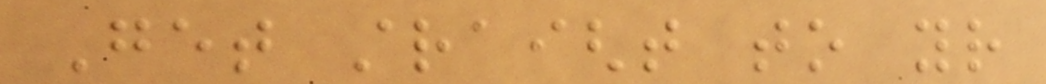Get straight to your
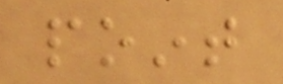point
